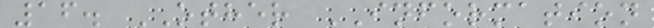16. OTHER INFORMATION
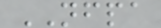NFPA
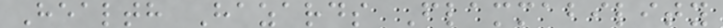Health Hazards Flammability
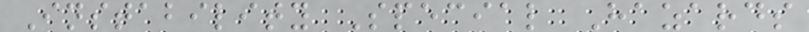Instability Special Hazards
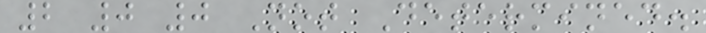2 0 0 Not Determined.
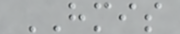HMIS
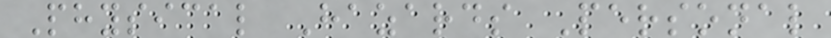Physical Hazards Personal
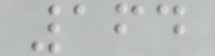164
